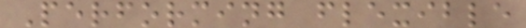Performing flexible
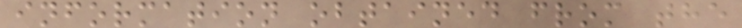information obtained from the
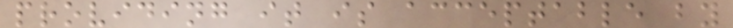providing it is acceptable by
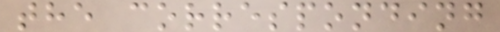the corresponding
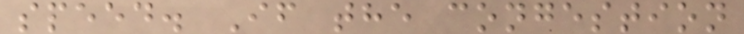speed. If the congestion
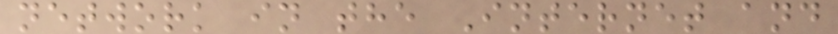network in the Internet and
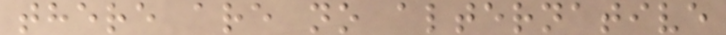there are no alternative
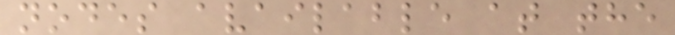nodes available at the
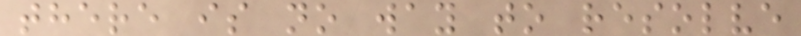there is no way to resolve
